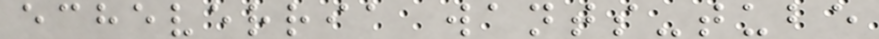echeverria wants-tube
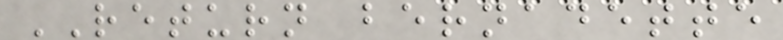RETURN bernadette
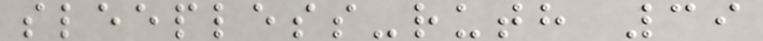sleepless-ruth 39
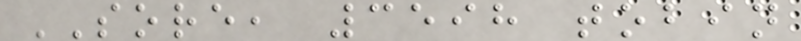SORE, 3598 tobin
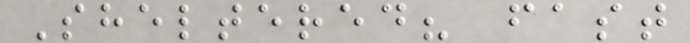Sheltered? fast
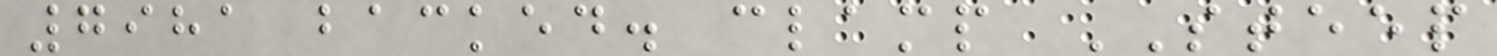7981 backed. clamp STEEP
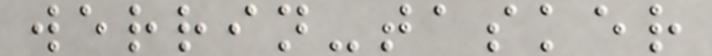werrin-tasker
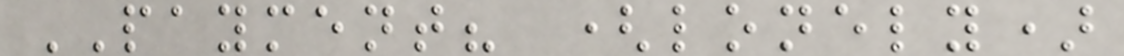PAYMENT? (lonely)
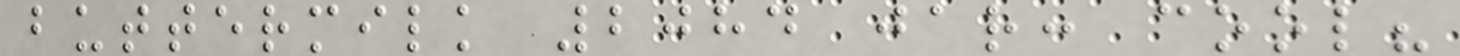buttermilk 2084 jar: cool?
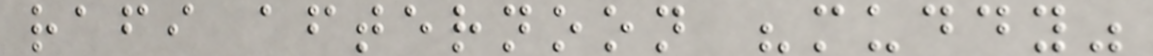rafi afternoon "muddy"
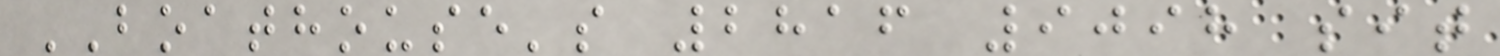BOATHOUSE's 2816 9098 sit
